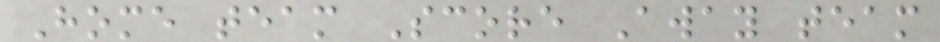Home team Score Away team
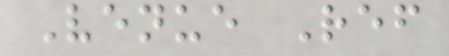Venue Ref
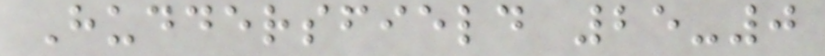Huddersfield 25-0
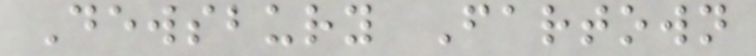Dewsbury Fartown
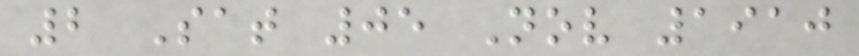2 Sat 05 Nov 1910
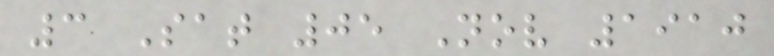3 Sat 05 Nov 1910
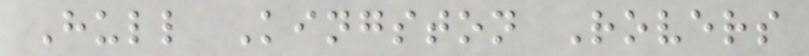Hull Kingston Rovers
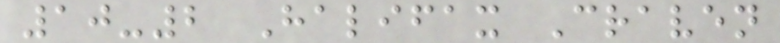10-2 Halifax Craven
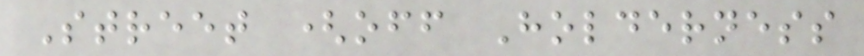Street (off Holderness
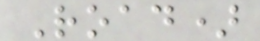Road)
